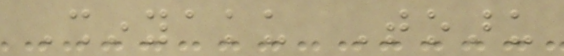Shinyaku Toaru
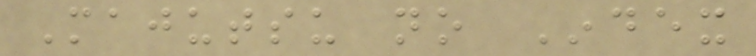Majutsu no Index
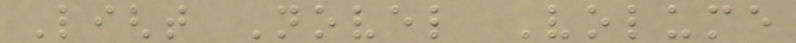Light Novel Volume
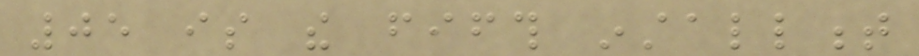05 is the fifth installment
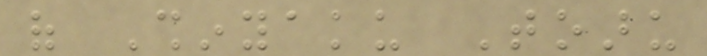of Shinyaku Toaru
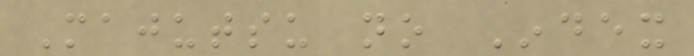Majutsu no Index
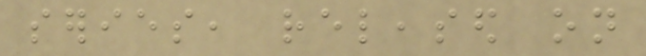series, released on
